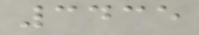3435
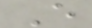E
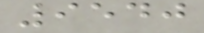9540
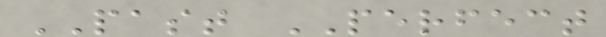PAST PERFECT
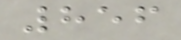856
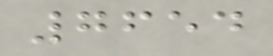7654
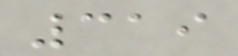319
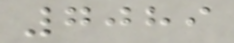7089
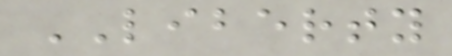LIBERTY
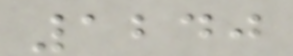1240
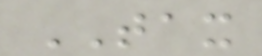TAX
